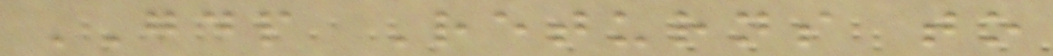GDP Returns to
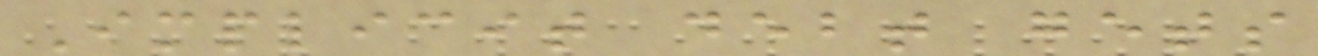Implicit debt gets
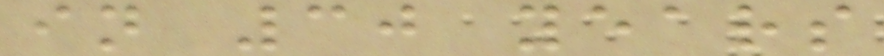in 30 years
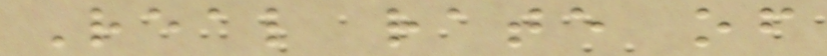Real rate of
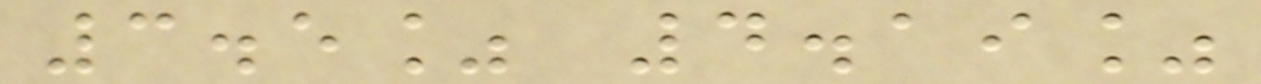3.5% 4.19%
